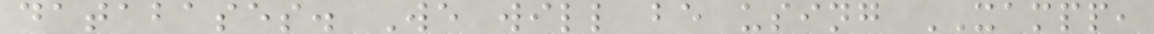databases. We will be using XAMPP,
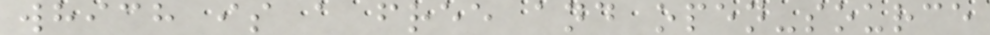which is a free and open-source
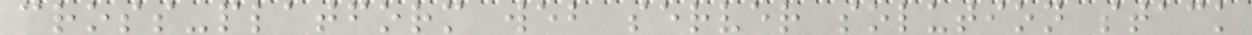cross-platform web server solution stack
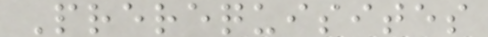Prerequisites
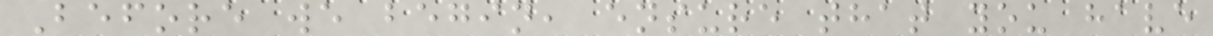Before we begin, ensure that you have
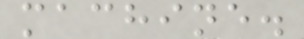machine.
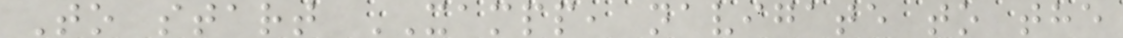To start XAMPP, navigate to the
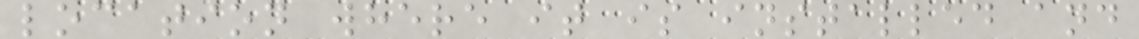location where it is installed and
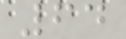64
